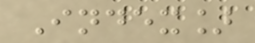Index]
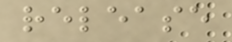release
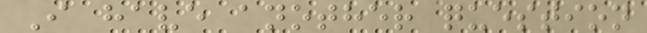I have another question
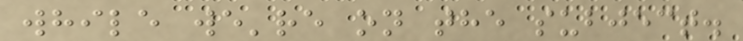while we're on the subject.
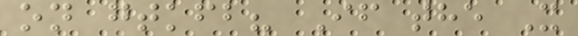on gtkfb? If the X
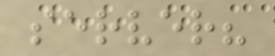server?
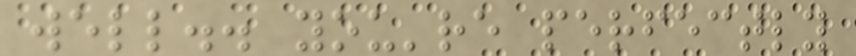well.. you're perfectly
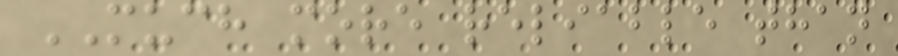MUCH more reliable than
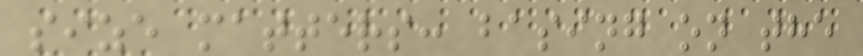size matters: basing on the
